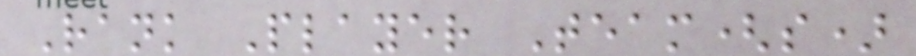Rank Player Team(s)
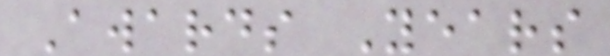Awards Years
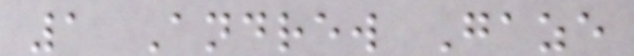1 Andrew Gaze
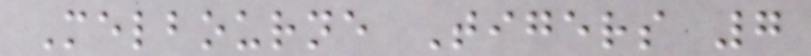Melbourne Tigers 7
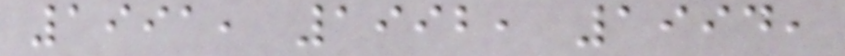1991, 1992, 1994,
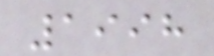1998
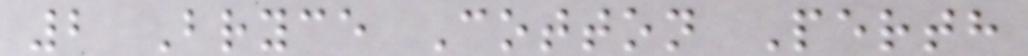2 Bryce Cotton Perth
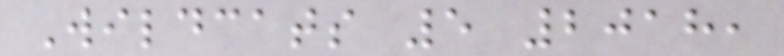Wildcats 5 2018,
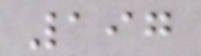197
